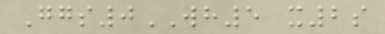Ggs0WH5 x2s
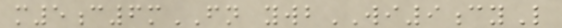m5c6mFN ywbWI9cyL
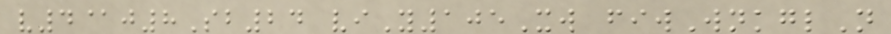v4@j8Sb24 viY105Xw fiwWnkglN
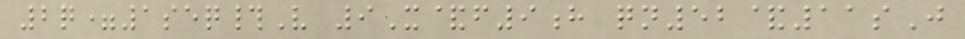2q=1seq#V 9X&f9h qn52&11sJ
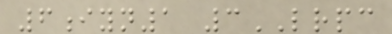6iyn1 3LRPC
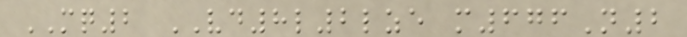MQ2 VD8l2lze m676N2
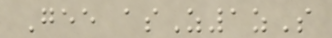Gee asZ1zS
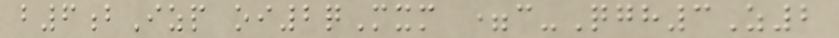b6bIzp oi2qMxm =c-Qgh3Z2
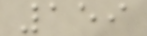159
